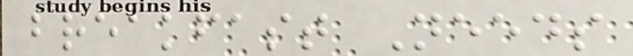breakfast Needs
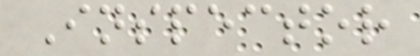Inspector
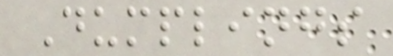Dumplings
